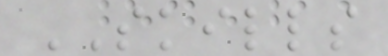SKILLS
